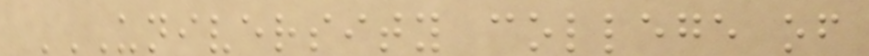UNIVERSITY COLLEGE OF
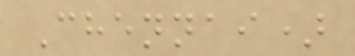Chennai)
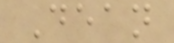Dean
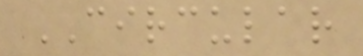CIRCULAR
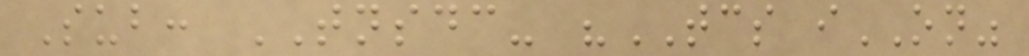Sub: TNSDC- "TCS iON"
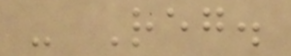- Reg.
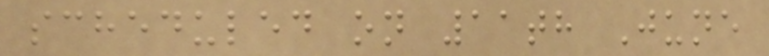scheduled on 11th June
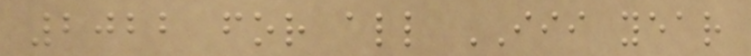2022 for all III year
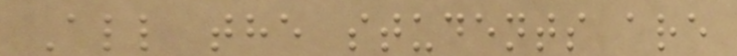All the students are
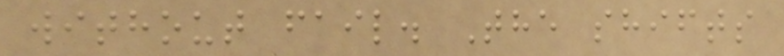without fail. The shifts
